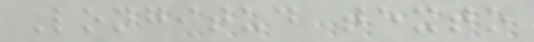Longitud texto
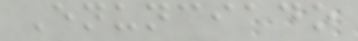Enunciado
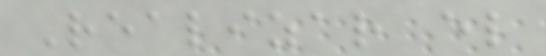Realizar el
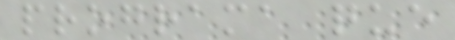programa que
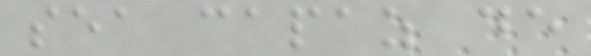sea capaz de
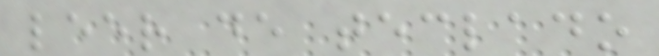leer de teclado
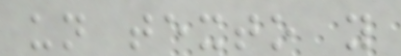un texto y
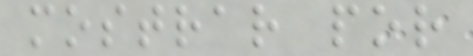mostrar por
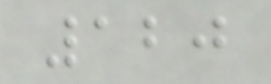120
